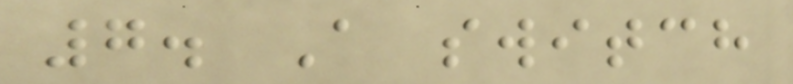7. A switch
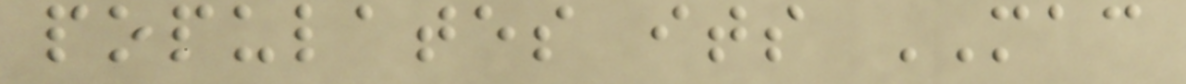populates its MAC
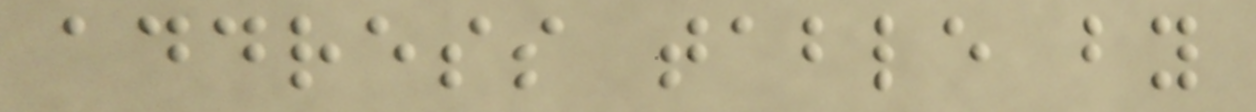address table by
